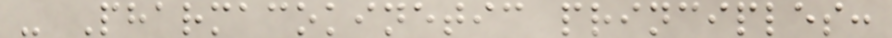- Pharmacokinetic principles:
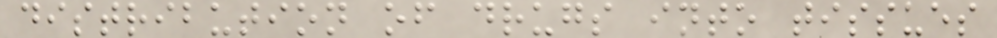distribution of drugs into tissues
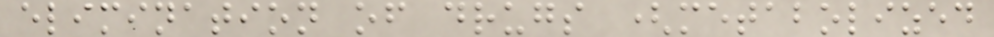elimination of drugs (metabolized
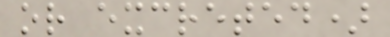or excreted)
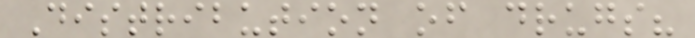Distribution of drugs?
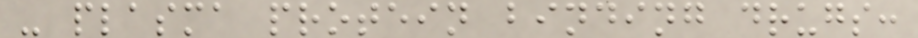- plasma protein binding drugs:
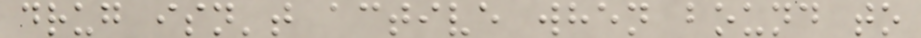drug isn't active when bound to
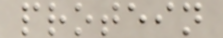protein
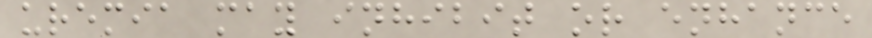uremia may inhibit or enhance
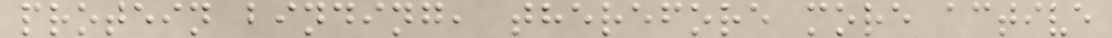protein binding, therefore more active
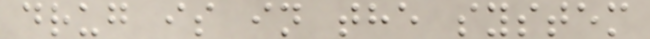drug is in the system
